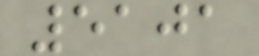5101
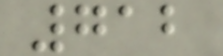712
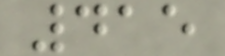415
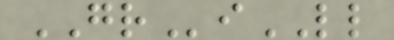GRiLL
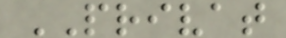PRIVAT
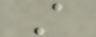A
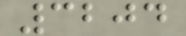3204
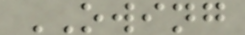OWING
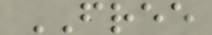FREE
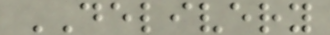DELIVERY
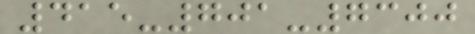415-701-7300
